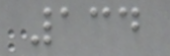134
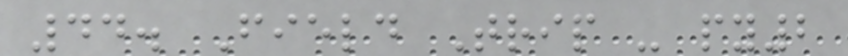44. Field Trip - py2
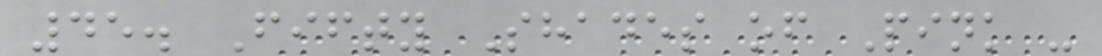45. Fifty Shades of Pink -
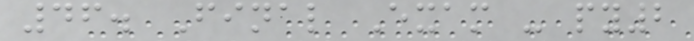46. Final Exam - py2
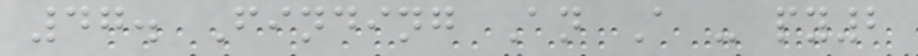47. Finding An A - py2
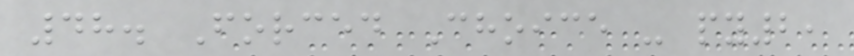48. Forced Choice - py2,
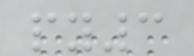py3
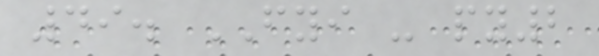49. FYI - py2
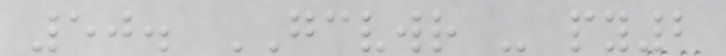50. GCVWR - py2
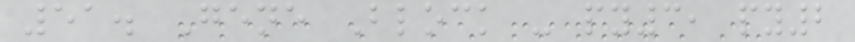51. Gene Block - py3, py2
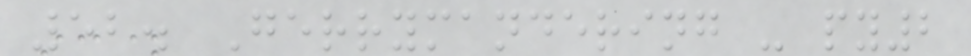52. Gerrymandering - py2
